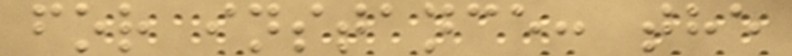for instance: the
